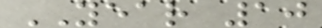YEAR 10
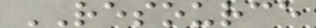RESOURCE
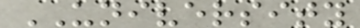UNIVERSITY
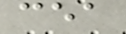cea
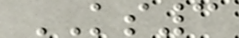KS3
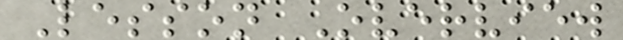Lesson Overview
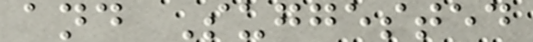and Suggested
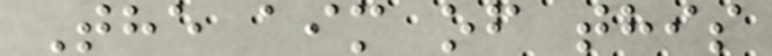The aim of this
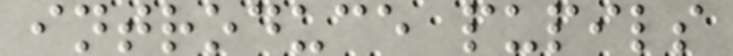introduce pupils
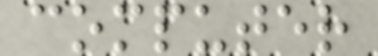computer
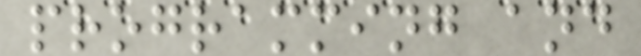programming and
